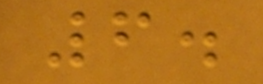6.
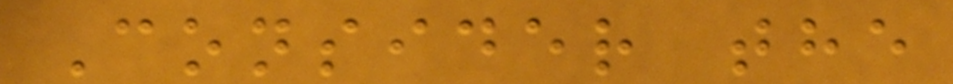Consider the
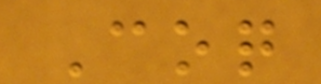Coq
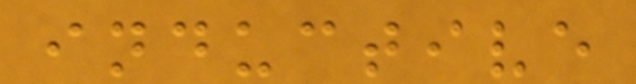inductive
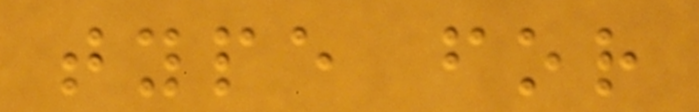type for
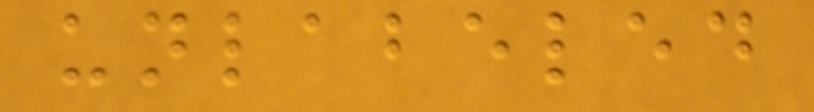unlabeled
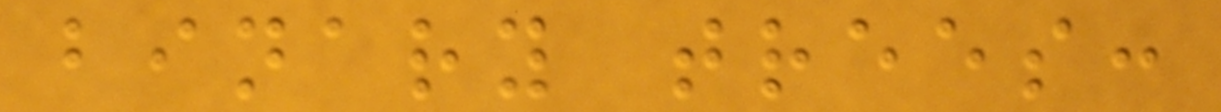binary trees:
